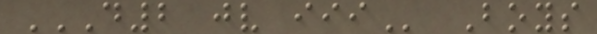D2 JV III Boys
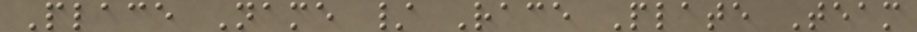Place Name / Race Plate Team
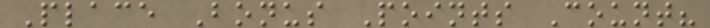Place Bonus Points Count?
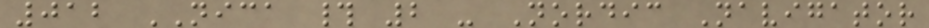012 NICA # 2 - Nordic Navigator
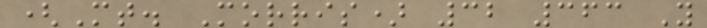(Mt. Morris) 32 363 Y
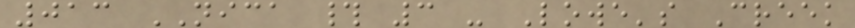013 NICA # 3 - Lowe's Creek
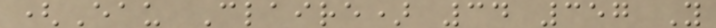(Eau Claire) 34 357 Y
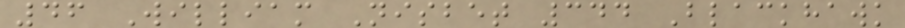46 William Nisbet 344 Blackhawk
